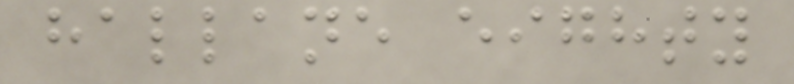hallane eighty
